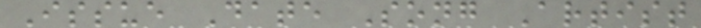Issue Date Song Artist
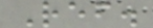Ref.
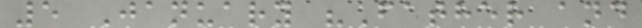5 January "Father and
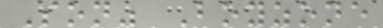Son" Boyzone
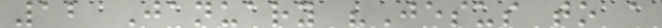12 January "Jesus to a
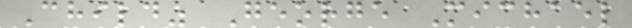Child" George Michael
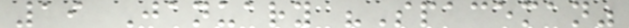19 January "Spaceman"
